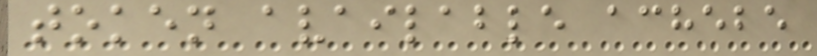token available achebe
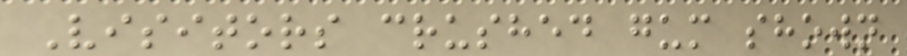Visitors crushed gum shown
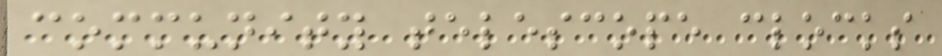community telescope clocks
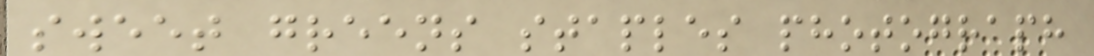sweet greens staples photograph
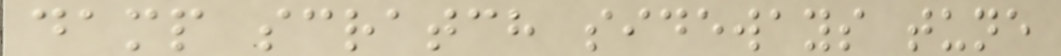damp scratch sideways tune
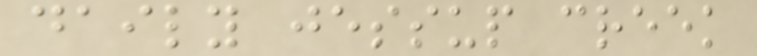daily jessup creek
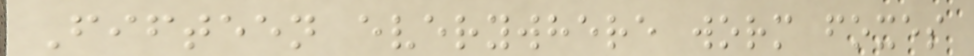Fifteen everywhere worm foxes
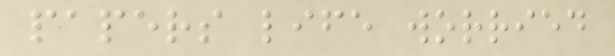papers life worried
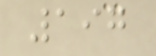197
